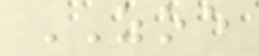ZOE
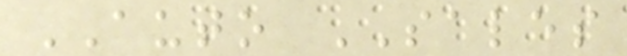AUTO SALES
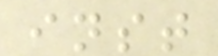inst
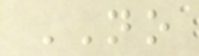NO
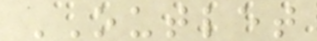OUTLET
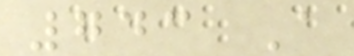743 A
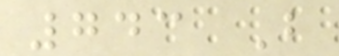743 B
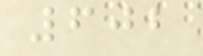602
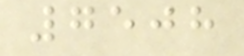7508
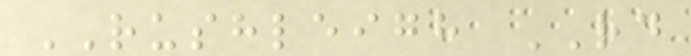RUSHLEIGH RD
